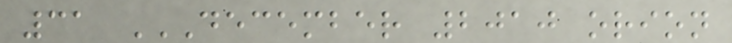31 DECEMBER 2010 ORION
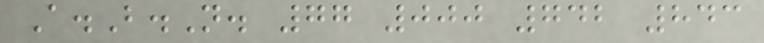A.B.N. 77 000 742 843
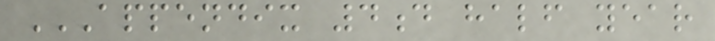APPENDIX 4D HALF YEAR
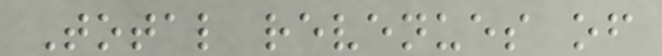Total revenues of
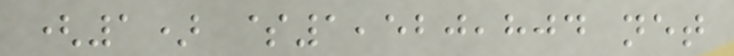(1) $1,520,804 net
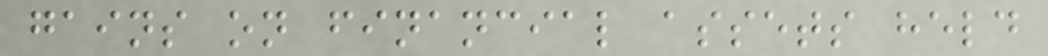gains on financial assets held
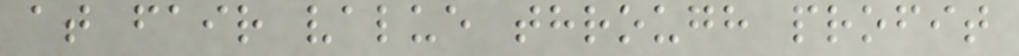at fair value through profit
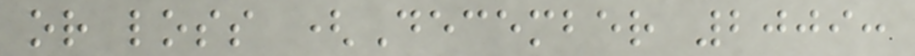or loss (December 2009:
